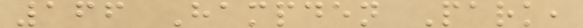166 Hampden Park,
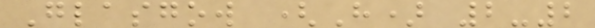Glasgow (H) 2-2
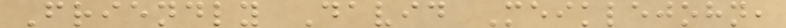Friendly David Meiklejohn,
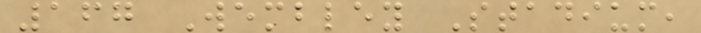167 Wembley Stadium,
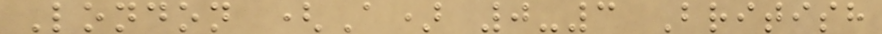London (A) 0-3 British
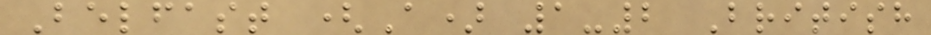Belfast (A) 1-2 British
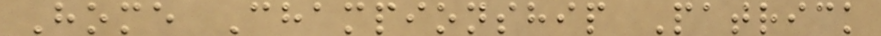Home Championship Patrick
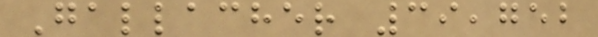Gallacher 39,752
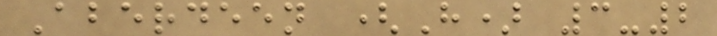Aberdeen (H) 3-2
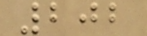202
